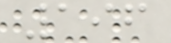196
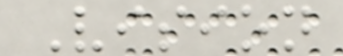Vision
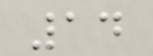14
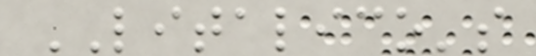LITALICO's
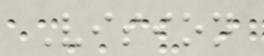Vision
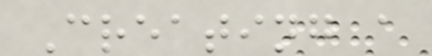Creating a
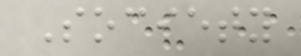Society
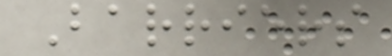Barriers
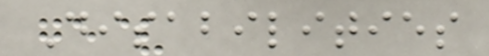Disabilities
